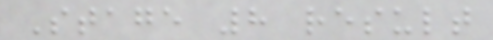Stage 8 result
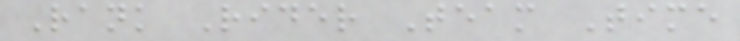Rank Rider Team Time
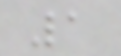1
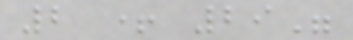2 + 29"
